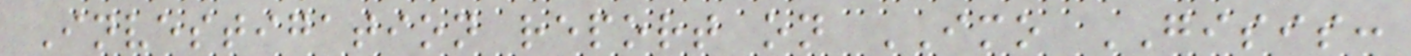Investigation report on IMO GISIS:
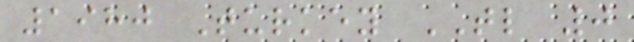1980 Turkey TL 0
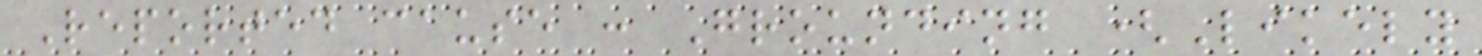Reported cause : Grounding (Likely
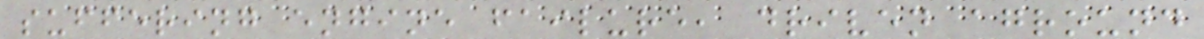suffering engine failure, driven aground
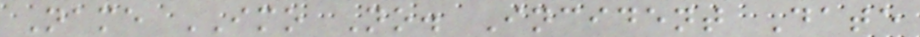Name IMO No. Incident Date
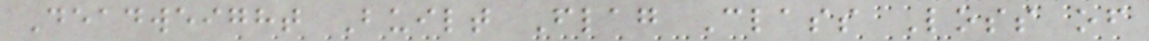Deadweight Built Flag Class Loss of
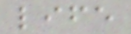life
